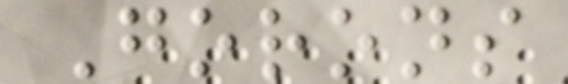Gorons
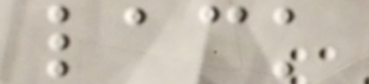lack
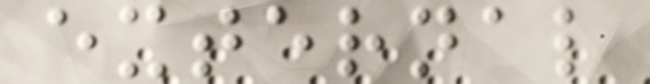external
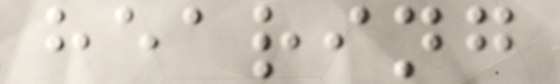hearing
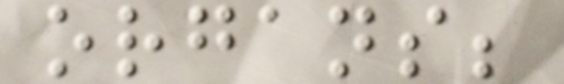organs;
